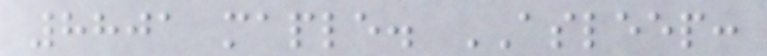8801 maple. ASLEEP:
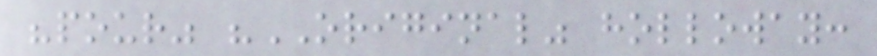"pour" "ORIGINAL" holloway:
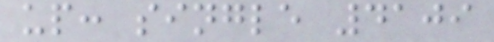up: single 4109
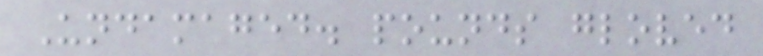Undamaged. pounds gloved
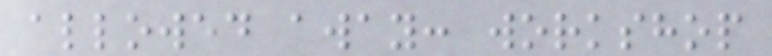allowed away: workshop
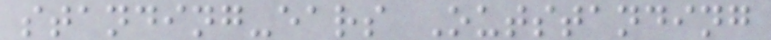standing-ears Outstanding
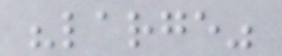"large"
